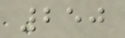250
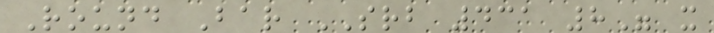Round Bar SRB 431 8" x
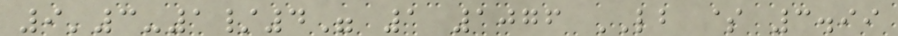9'3-1/4" 1 1076 LB $ 3.99
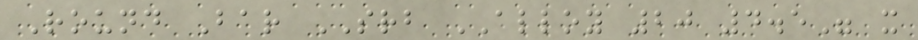Round Bar SRB ALLOY 20 4.5" x
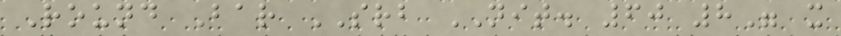Round Bar SRB NIT. 60 8" x
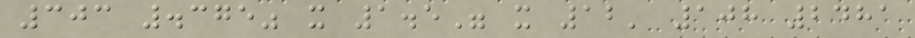303 .375" x 1.5" x 12' 108 2481
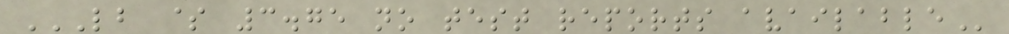LB $ 3.75 NO TEST REPORTS AVAILABLE
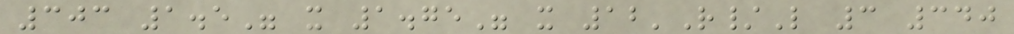303 1.5" x 1.75" x 12'R/L 3 340
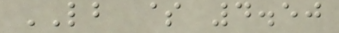LB $ 4.50
